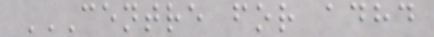CENTRE FOR ADHD
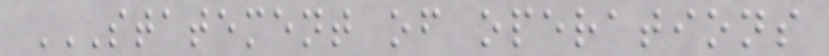STATEMENT OF OPERATIONS
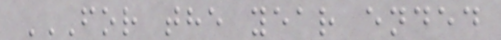FOR THE YEAR ENDED
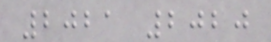2021 2020
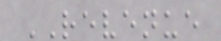REVENUE
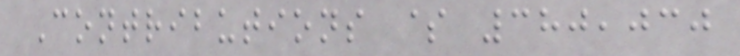Contributions $ 380,030
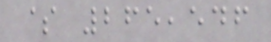$ 265,546
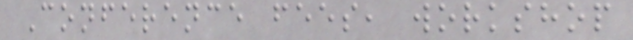Conference fees, workshop
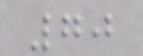70
